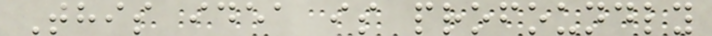This idea is profoundly
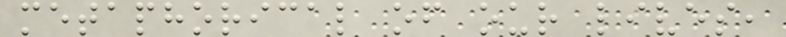metaphorical of our lives,
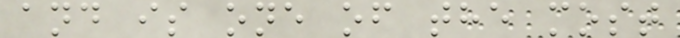and is one of the most
